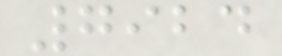7924
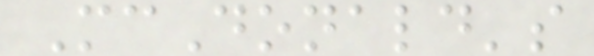McDonald's
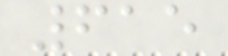615
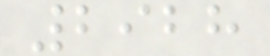2928
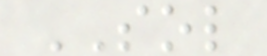SOL
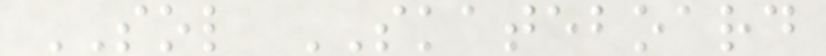SOL SKATEBOARD
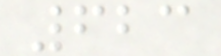623
